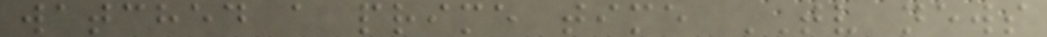watched a prime time TV news
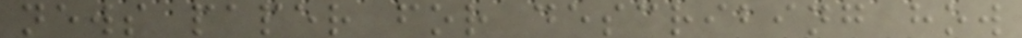news paper for describing how
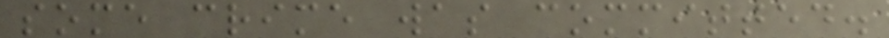some crime was committed.
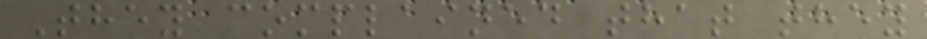They complained that they
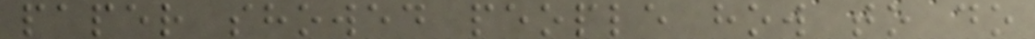paper showed people how to do
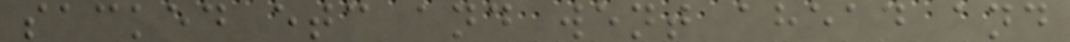sacked etc and went ahead and
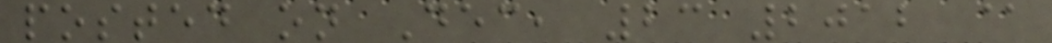posted on Dec, 23 2012 @
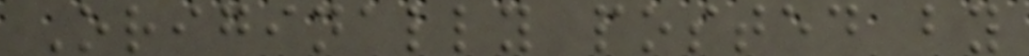Originally posted by
